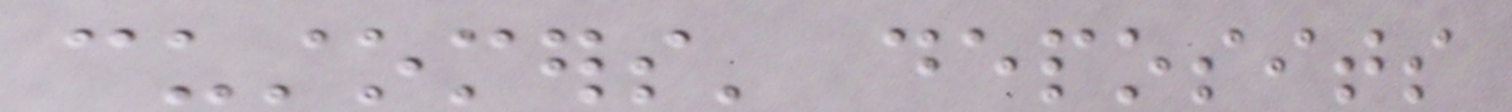customers' deposits
